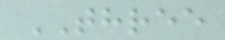THREE
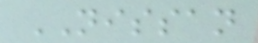NISSAN
